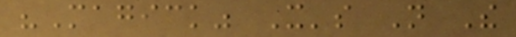"Magick" It's Not The
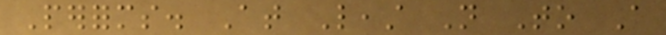Performs. At Least Not To A
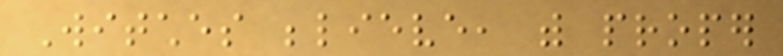Witches believe, with proper
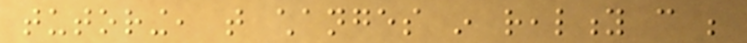tutoring, that changes in reality can be
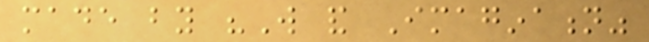made by "Will and Imagination"
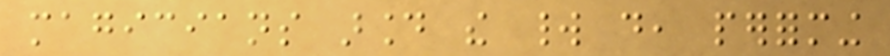magicians around the world do, performing
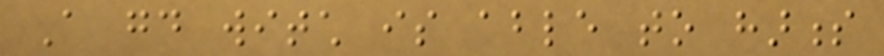A good witch is able to harness
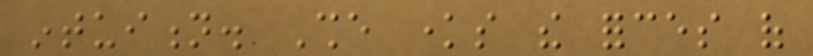intuition. She knows the forces of
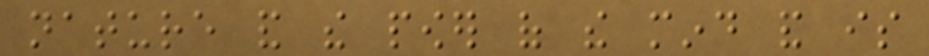nature and the power of the mind and is
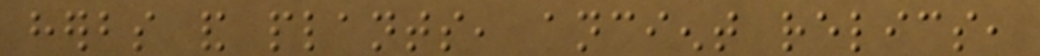herbs and plants, ancient relics,
